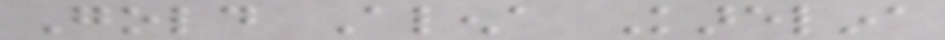Gold Alena Karelina
